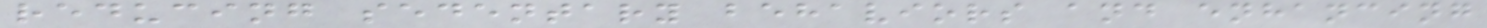reducing sedentary behaviors and enhancing
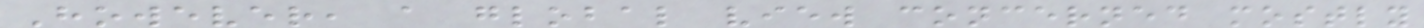However, a global view concerned mostly
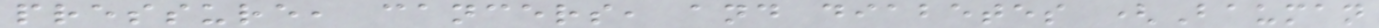pressure, cancers, and diabetes (Bauman
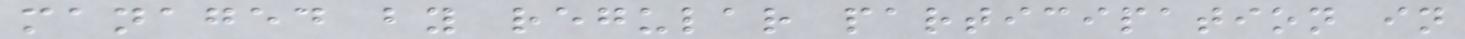managed by regular participation in
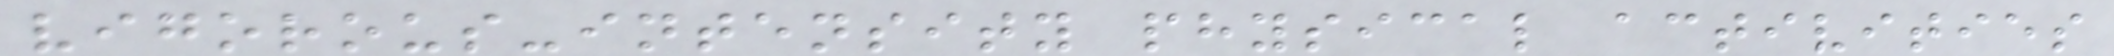vigorous-intensity physical activities
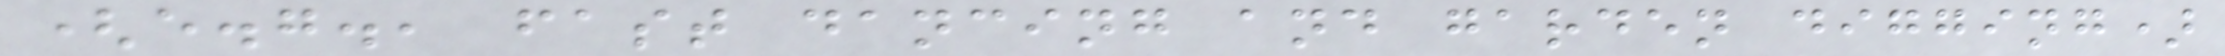(e.g., fast dancing and garden digging)
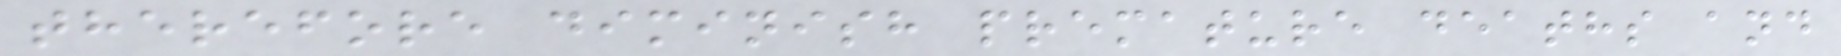therefore diminish premature deaths and
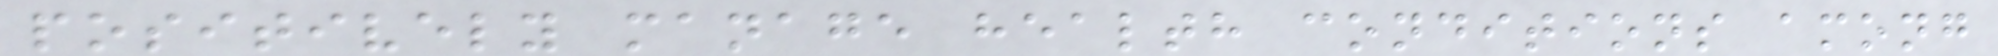positively manage health conditions among
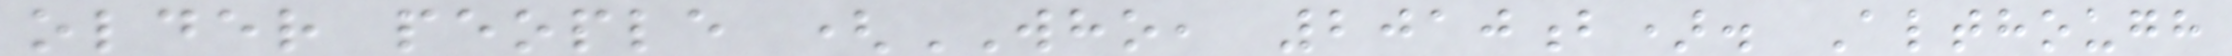older people (WHO, 2010b). Although
